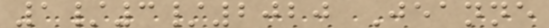1/3/2020 Jeanne
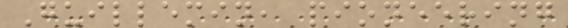Guillemin, pioneering
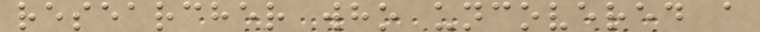researcher who uncovered a
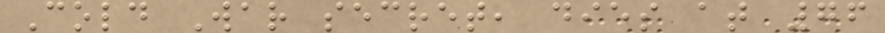Cold War secret, dies at 76
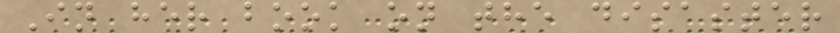In her book on the disaster
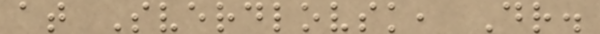at Sverdlovsk, Dr.
